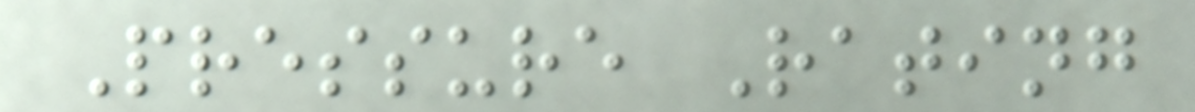Pressure Rating
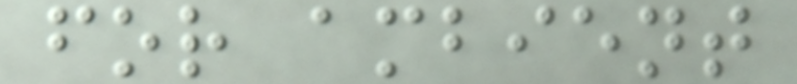for ambient
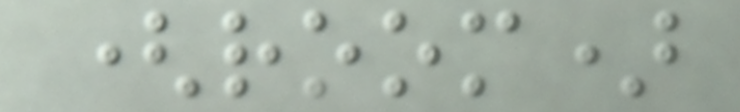(room)
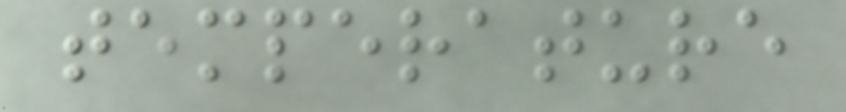temperature
